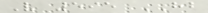V 595 HB
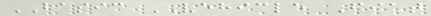BASIC VEHICLE Fiat
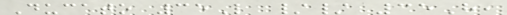Ducato 35L // 35H,
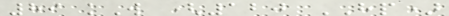89 kW (120 HP)
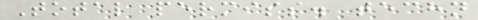Total permiss. techn
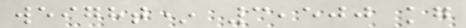weight* 3,500 kg
